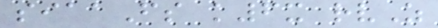siaaFs k6x rvZ
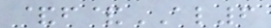&f&AL6
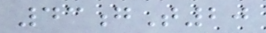43gT20
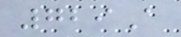729A
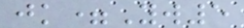jk=Yw5
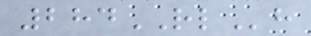284RLh
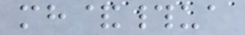mh&#ua
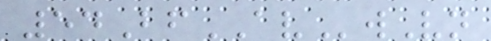54BfAVwVn
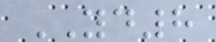YD8
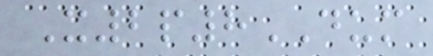X2p8DUM
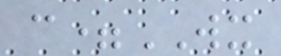c=WX
